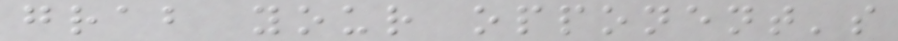grab your opponent's
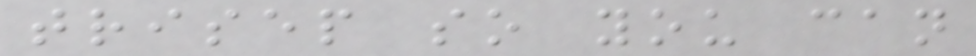trisep so you can
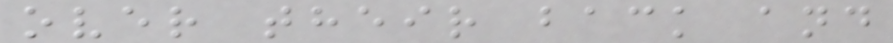over their back and
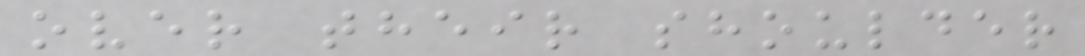over their shoulder
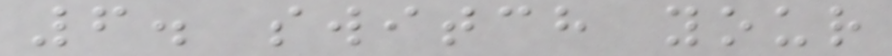6. switch your
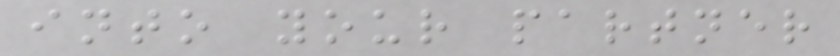into your partner
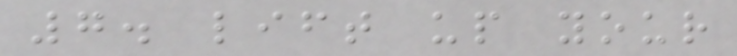7. lift up your
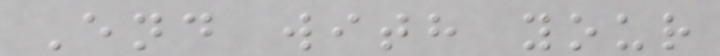End with your
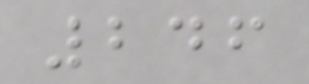246
